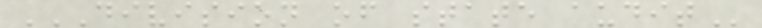DIVISION OF STATE AUDIT
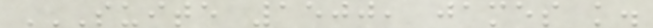SUITE 1500, JAMES K.
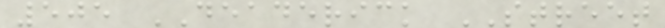505 DEADERICK STREET
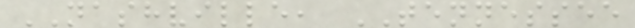NASHVILLE, TENNESSEE
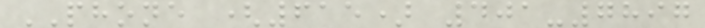PHONE (615) 401-7897
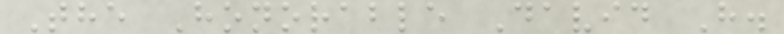The Honorable David H.
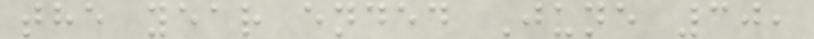the year ended June 30,
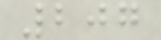207
